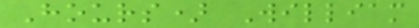Hours) William
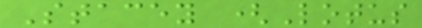Stacey (Lotus
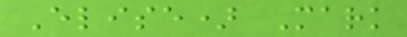Elise) Mark
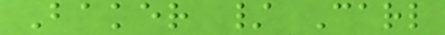Baker / Carl
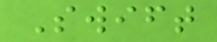Swift
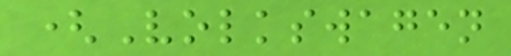(Volkswagen
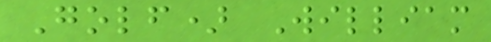Golf) William
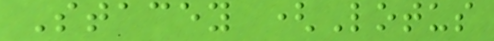Stacey (Lotus
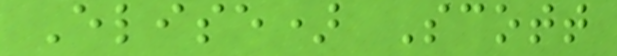Elise) Scott
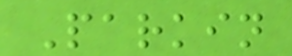Parkin
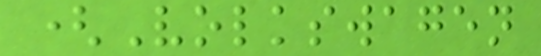(Volkswagen
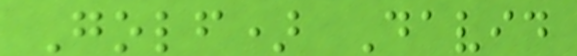Golf) David
